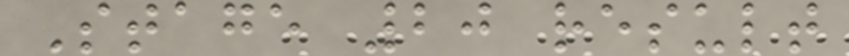Stage 20 result
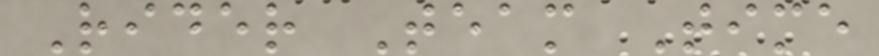Rider Team Time
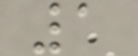1
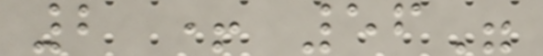2 + 56"
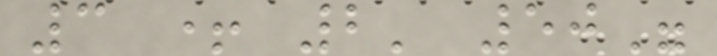3 + 2' 50"
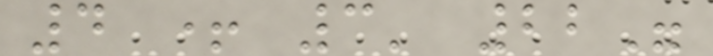4 + 3' 22"
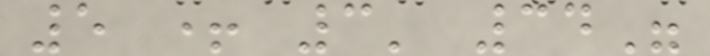5 + 3' 34"
